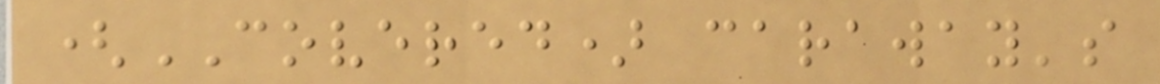(COVERED) caraway's
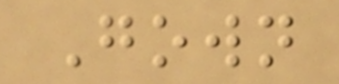Gown
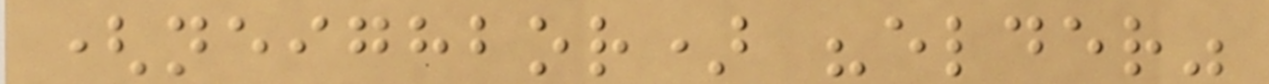(neighbor) "elder"
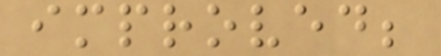improved;
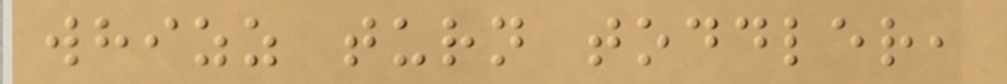whizz turn toddler,
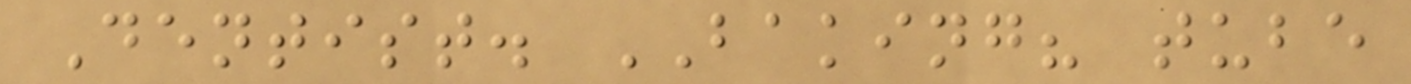Dentist. BAKING? tube
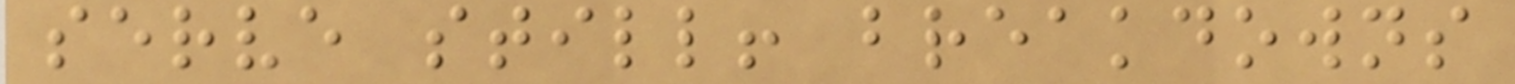serve still! breakdowns
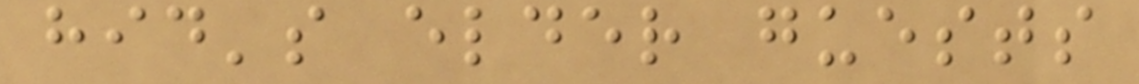hid's elder guests
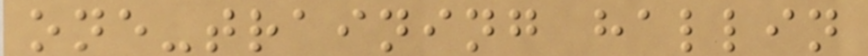one-training hallin
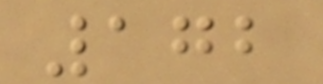172
